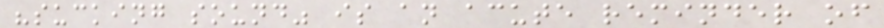"sucking sound" is an acute reminder of
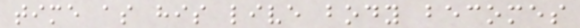time as his live body becomes
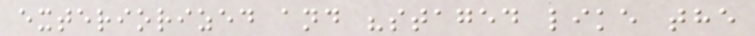exteriorized and "staged like the
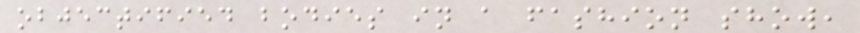objectified bodies in a fashion show,
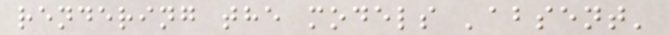rendering the models 'absent'
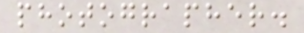photographer.
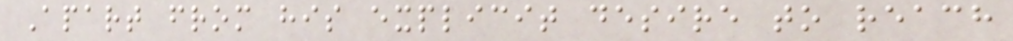Apart from his explicit desire to reach
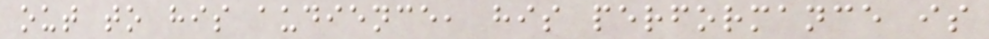out to his audience, his performance is
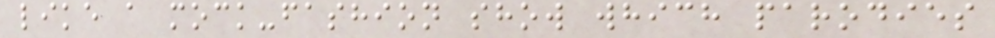like a mock-fashion show which parodies
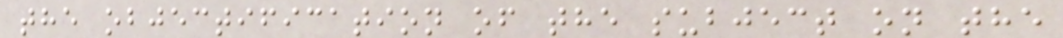the objectification of the subject on the
